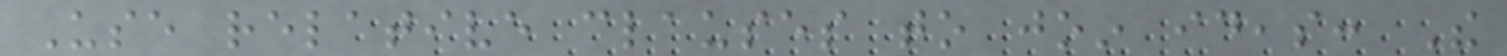Use relative clauses to join ideas: The
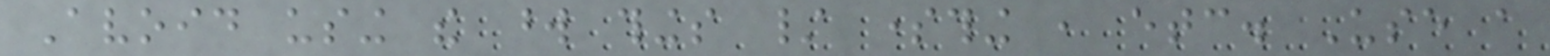Avoid using the word things / something , etc. Use a
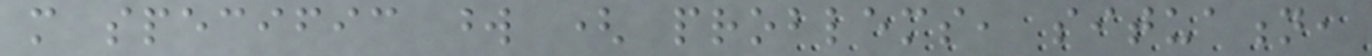more specific word ( problems, situation,
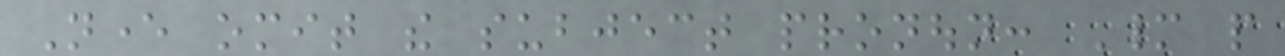Never omit the subject pronoun: Many people
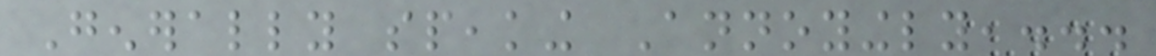Generally speaking Annoyingly,...
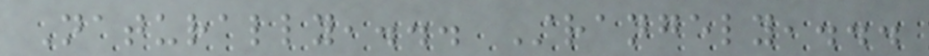Naturally,... Strangely,...
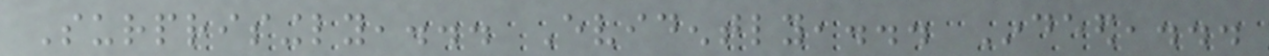Surprisingly,... Evidently,... Indeed,...
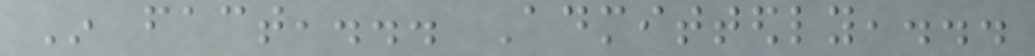In fact,... Admittedly,...
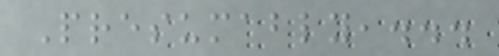Presumably,...
